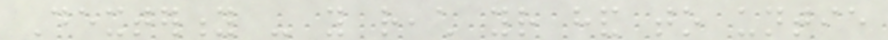Dexterity - you reach your hand to untie
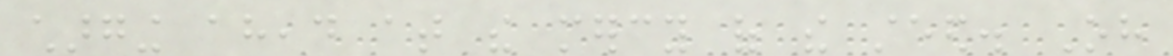charging ahead at the mercy of the steed. Oh
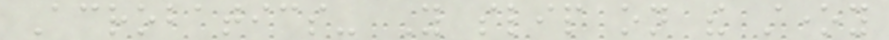Acrobatics- You slip on the stoney
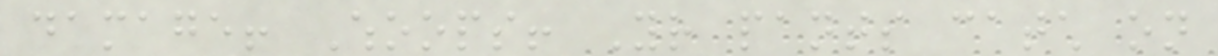damage! Whoops! Your pants catch on
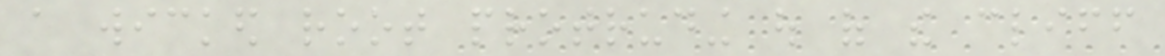a wicked root protruding out of the cliff
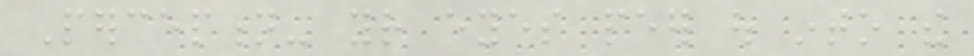Perception- your eyes peer out into the
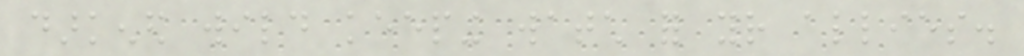darkened wild keeping watch for your allies.
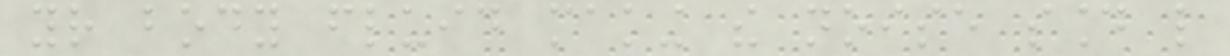your body fluid making the noise sound like
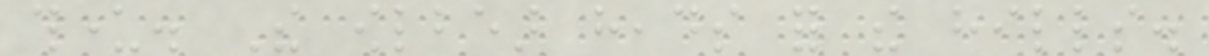thunder. The owlbear heads for the hills.
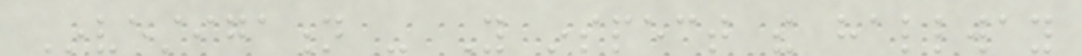Investigation - You inspect the hallway
